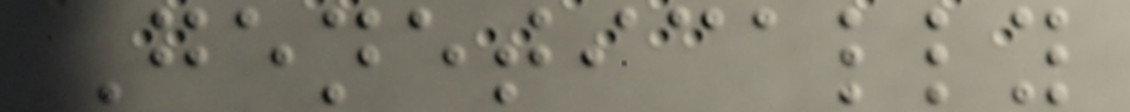Genetically
